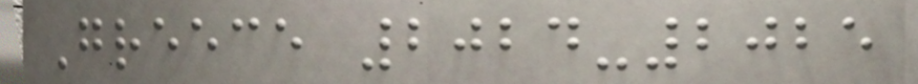Greece 2024-2025
